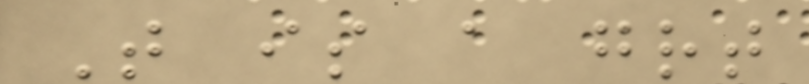That is a great
